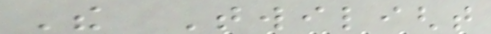The Twilight
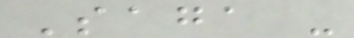Saga -
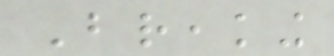Breaking
